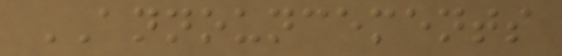ANNOUNCEMENTS
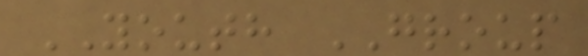YOUTH GROUP
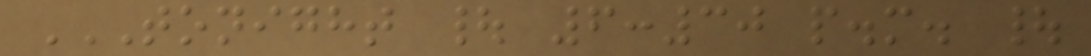TONIGHT | 6:30 P.M. |
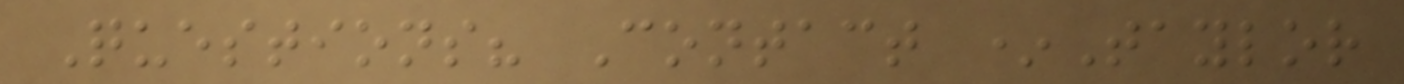Questions? Contact *Taylor
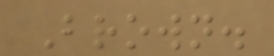Brown.
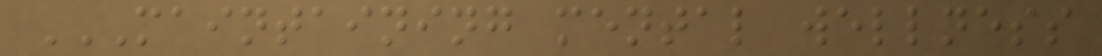MAINTAINING MENTAL WELLNESS
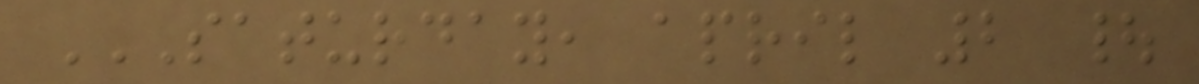SATURDAY, APRIL 2 |
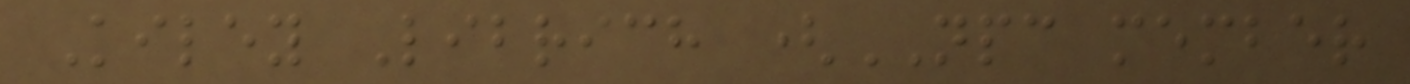Kiley Librich (NPC member
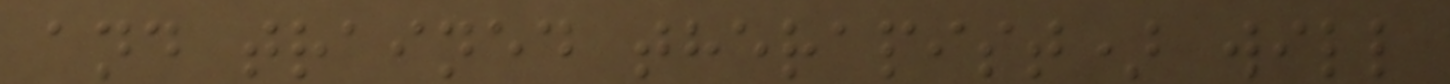and trained therapist) will
